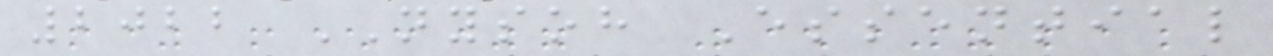2022 NYSOH Essential
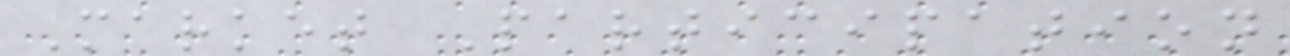Market Participation
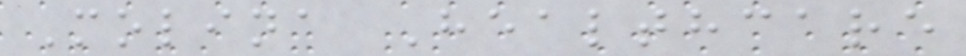Molina Healthcare
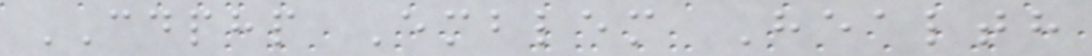CDPHP Emblem Health
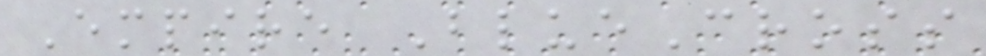Empire BlueCross
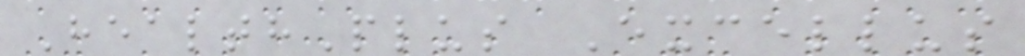HealthPlus Excellus
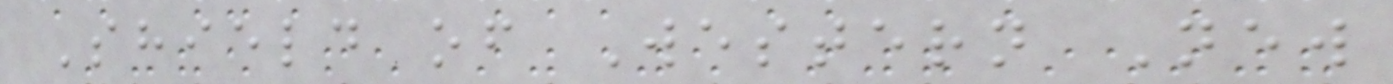Shield of Western New
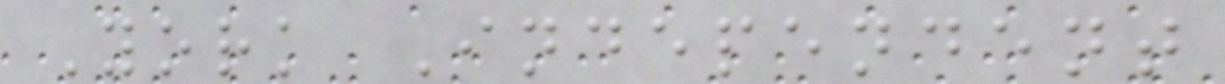York Independent
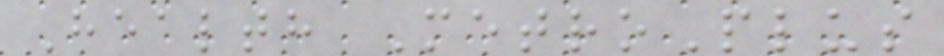Health MetroPlus
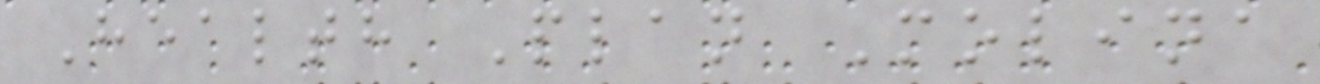Health Plan Molina
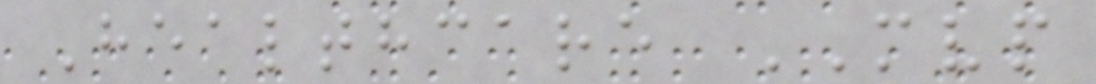Healthcare MVP
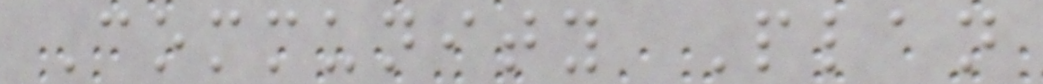Community Plan
